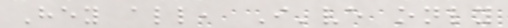Hey all, I've only
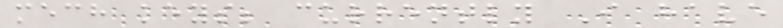mech keys; currently I have
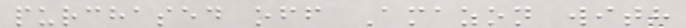purchased off Amazon with
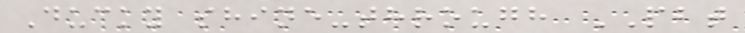Ducky shine-through PBT
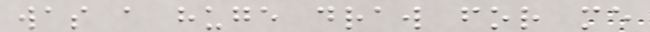was a huge draw for me
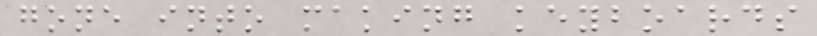gone into making keyboards
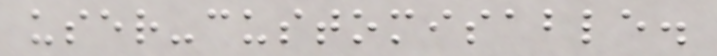user-customisable.
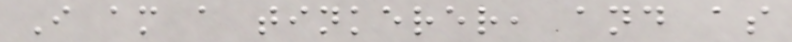I am a tinkerer, and as
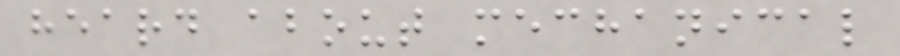heard about mechanical
